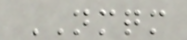NMQM
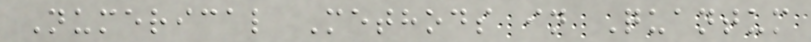Numerical Methods in Quantum
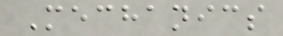Mechanics
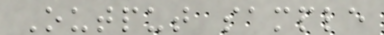Output sample
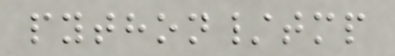python/tmp
